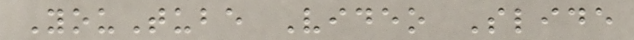YouTube Video Slide
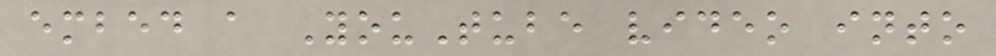embed a YouTube video into
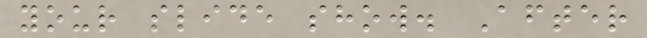your slide show. After
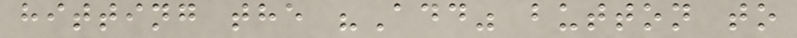hitting the "Add" button to
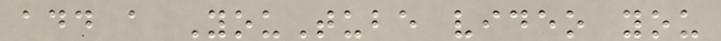add a YouTube video you
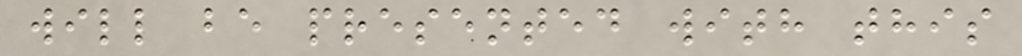will be presented with this
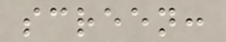screen:
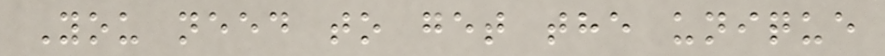You need to get the unique
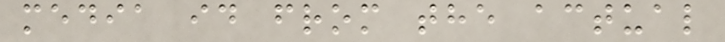media id from the actual
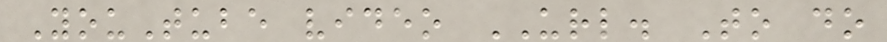YouTube video URL. To do
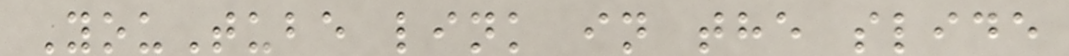YouTube link in the slide
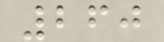260
